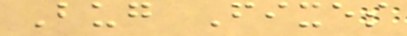Bug Fixes
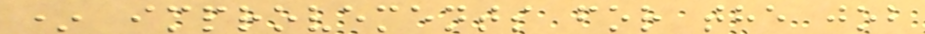* improvements for the job
